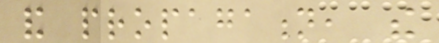and propagation, the
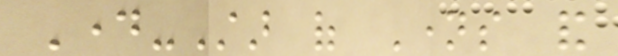Day-Star of Names and
